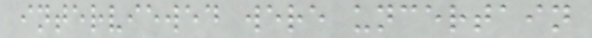interviewed were uncertain
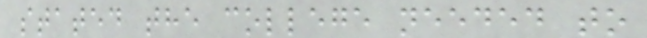stated the college needed to
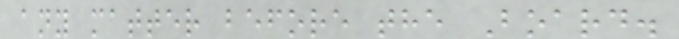any matter before the Board.
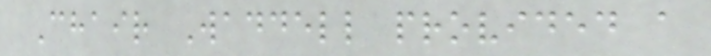Chair Waddell provided a
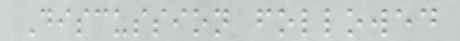Discussion followed
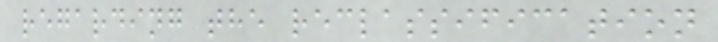regarding the reclassification
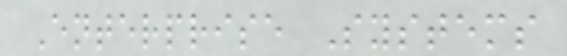Enterprise Systems
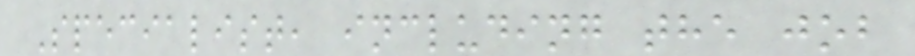Specialist, including the job
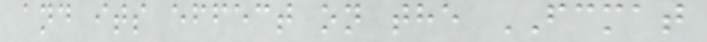and its effect on the FCMAT
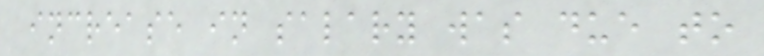increase in salary was due to
